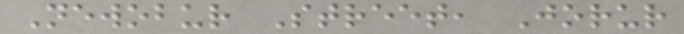Newobur Street, Jorur
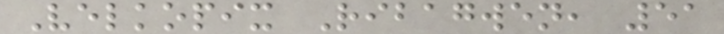Velkopix Ribagwen, 51
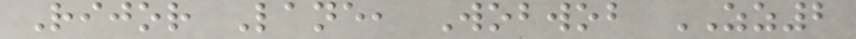Rijor Lane, Wobwob ZZ2
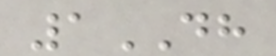1DH
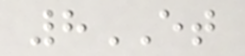8ET
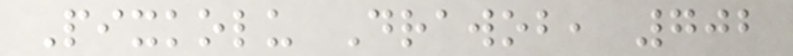Pixkolu Drawob, 702
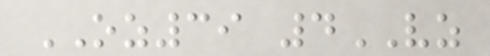OZ39 4VZ
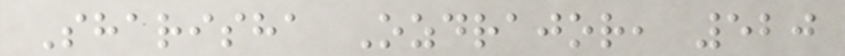Sharisha Ozdrajor, 520
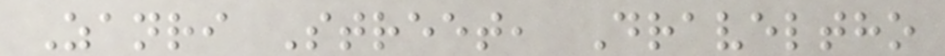Zanri Street, Draveltho
